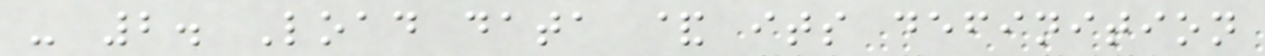- 2. Load data & its definition
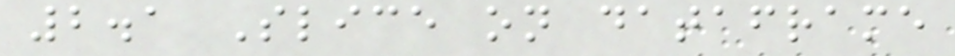2.1 Slice on dataframe
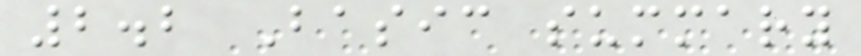2.2 Basic summary
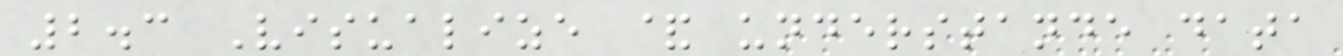2.3 Visualize & understande data
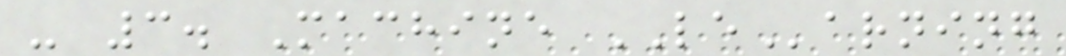- 3. Machine LEarning
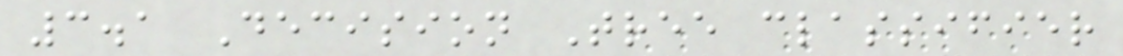3.1 Decision Tree classifier
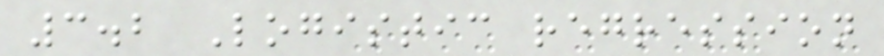3.2 Logistic regression
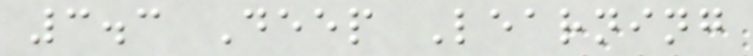3.3 Deep Learning
